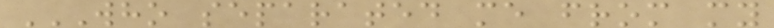WHO SEPARATED ME FROM MY
